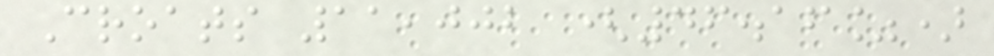Croats 11,002 (46.16%)
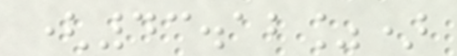(43.12%)
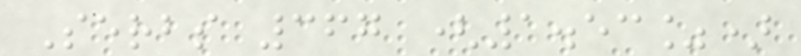Serbs 367 (1.53%)
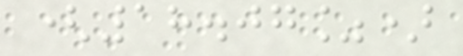(18.07%)
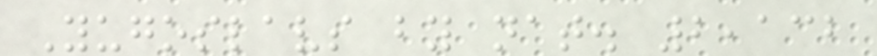Yugoslavs by nat. 2,132
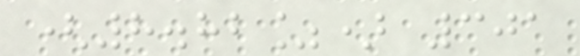(8.82%) 301
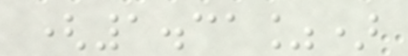(1.31%)
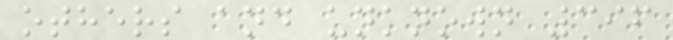others and unknown 396
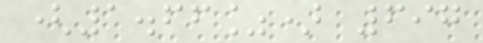(1.66%) 697
